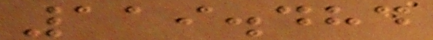119.484
